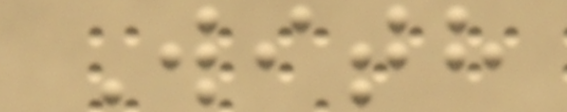With
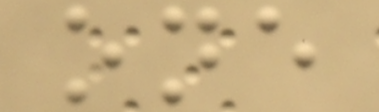one
